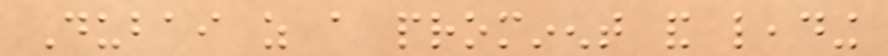Dubai as a prominent and leading
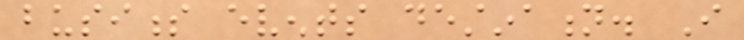business events destination. I
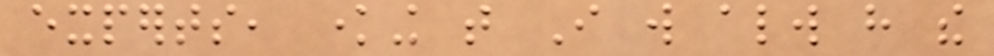experts, knowing that I will always have the
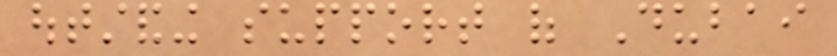outstanding support of Dubai
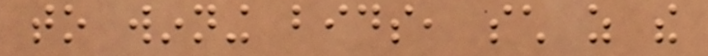to winning bids, such as the
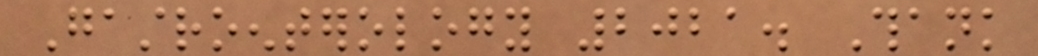Gastroenterology 2021. Thank
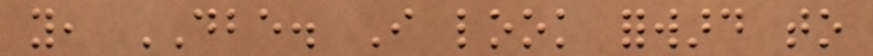you, DBE. I look forward to
